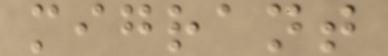migrant
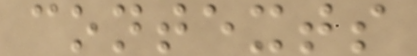contexts
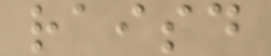raisd
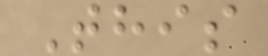This
